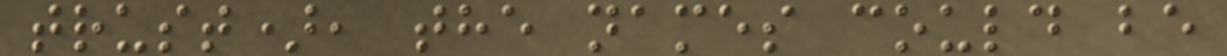trust), the names could be
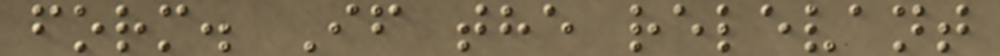form. If the relevant
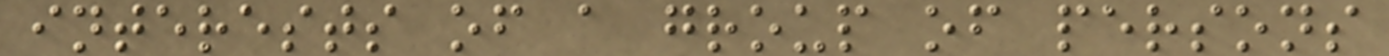interests of a group of persons
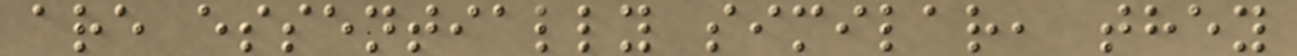are essentially similar, they
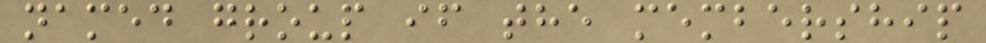named group if the membership
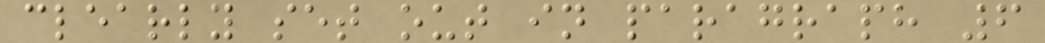clearly set out in paragraph 6
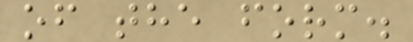of the form.
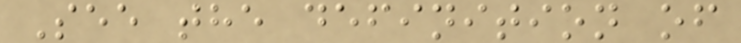See the definition of
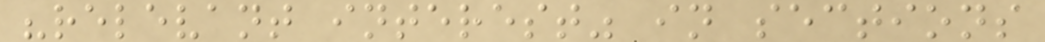"relevant interest" in sections
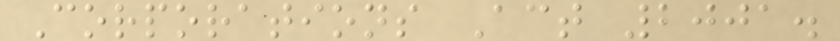Corporations Act 2001.
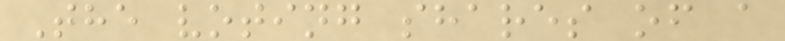The voting shares of a
